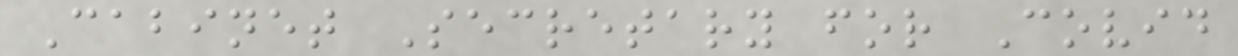Cabinet Secretary for Covid
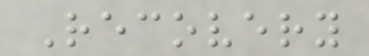Recovery
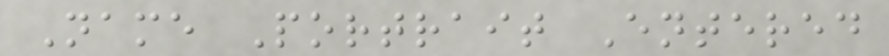Name Portrait Entered
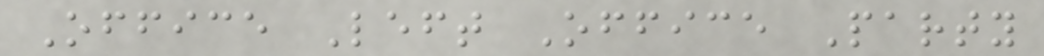Office Left Office Party
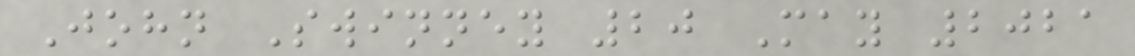John Swinney 20 May 2021
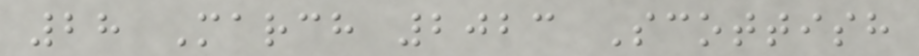28 March 2023 Scottish
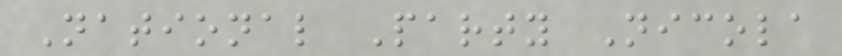National Party Nicola
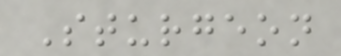Sturgeon
